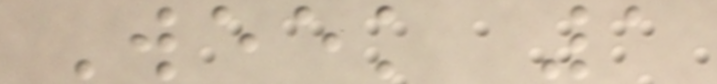Week 1
